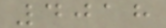4018
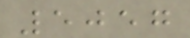5057
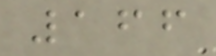166
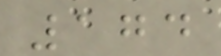174
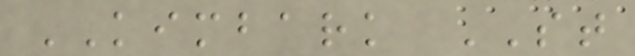KIMBARK ST
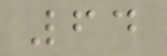64
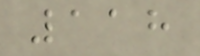118
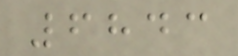6843
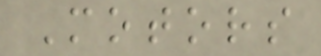Motors
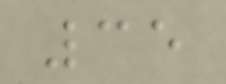35
